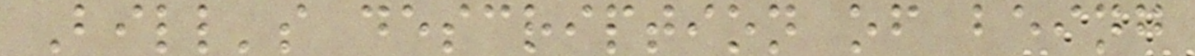Bill's description of being
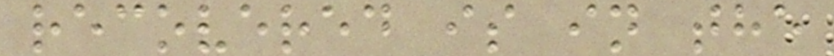recovered is in the
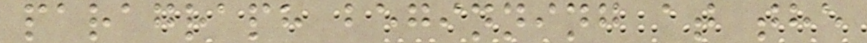paragraph beginning at the
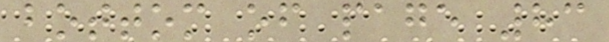bottom of page 83
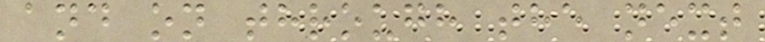and on through the next
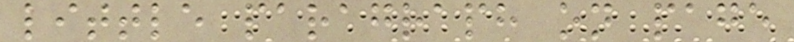little paragraph on page
